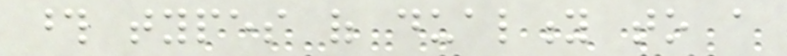those types of duality to a
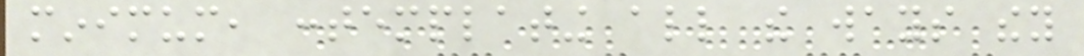minimum, contemplating all the ways they
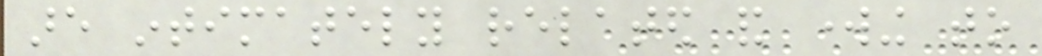are intimately related and working to
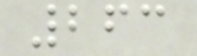263
